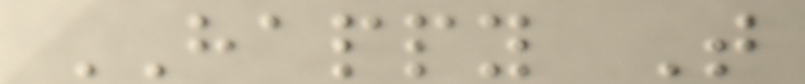HAPPY T
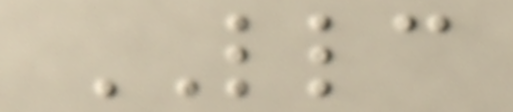LLC
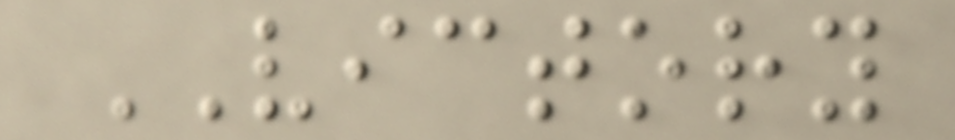VICTORY
